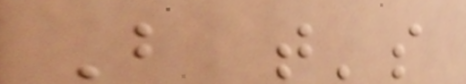But that's
